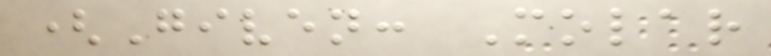(Given: Molar
